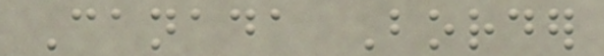Canada Border
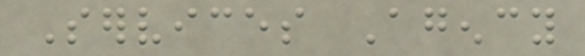Services Agency
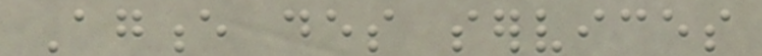Agence des services
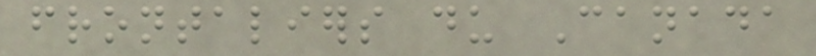frontaliers du Canada
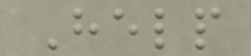Help
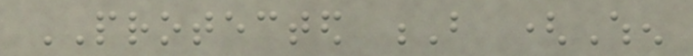PROTECTED B (When
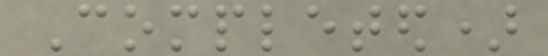Completed)
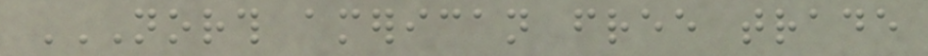NORTH AMERICAN FREE TRADE
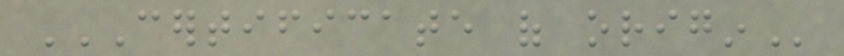CERTIFICATE OF ORIGIN
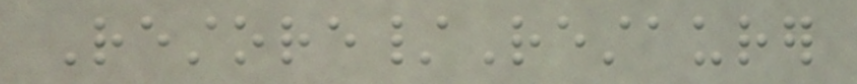Restore/Restaurer
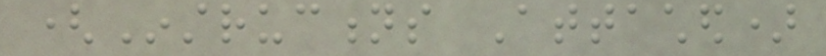(Instructions Attached)
